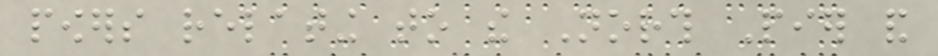powers relating to the North Pier and
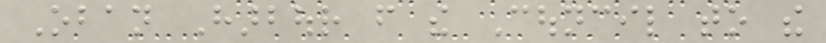Oban Harbour from the Council to the
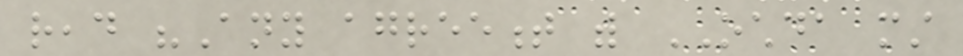read "Any agreement with OCHDA must
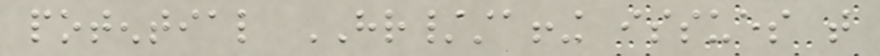potential HR/staffing issues that
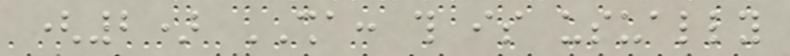(2) SHA: this is usually
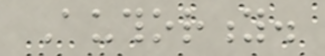Authority.
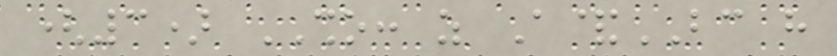(3) SHO: as A&BC have
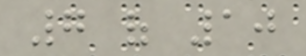7 of 10
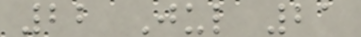22 Jul 21
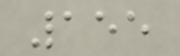155
